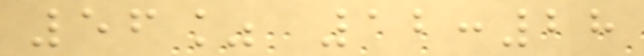56% 12:28
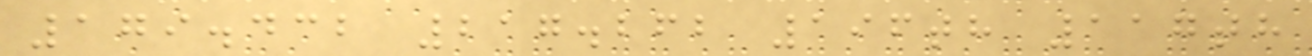179.432 217.262 196th 117th
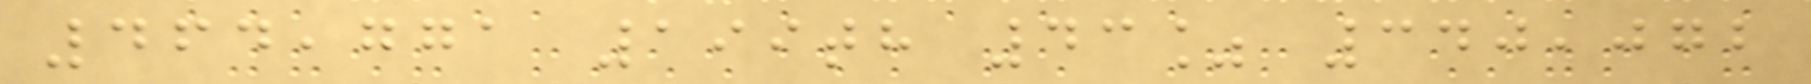464,771 199th 43% 340,072
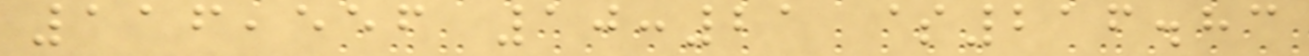116,556 10:21 $216.83
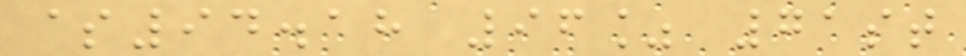$94.18 96% 71st
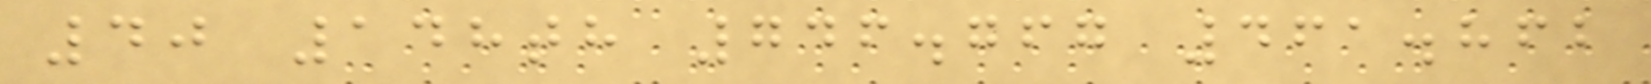40 148th 746.767 461.862
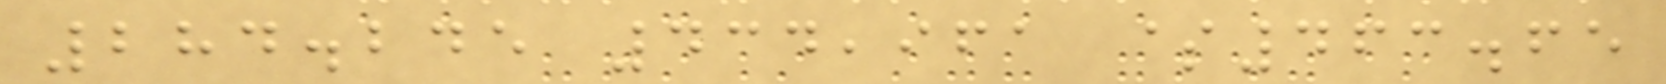284.245 434,961 $463.65
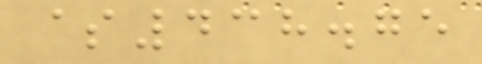$438.75
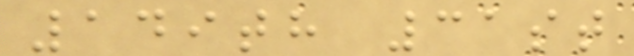149th 31st
